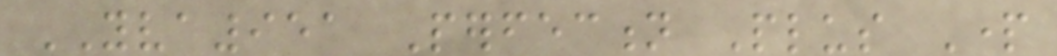YVA951 Perfection Plus Part
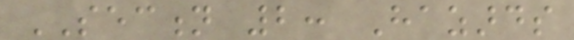SECTION 2: Hazards
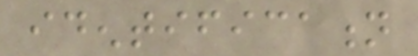identification
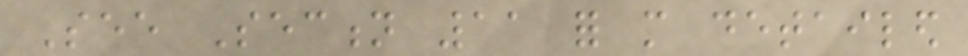See Section 11 for more detailed
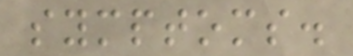symptoms.
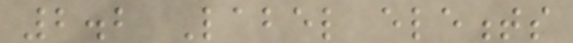2.2 Label elements
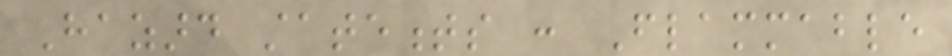Hazard statements : Flammable
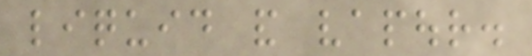liquid and vapour.
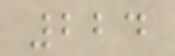224
